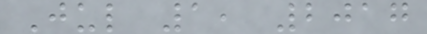Jul 1, 2017
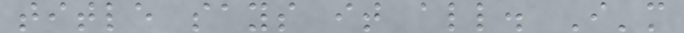title says it all. I'm
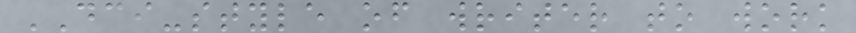DCI-style of writer to work
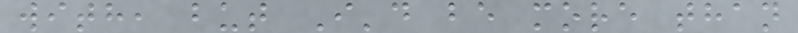with, but I'd be more than
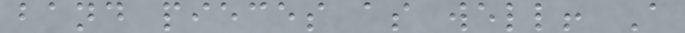band pieces as well! A
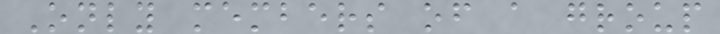Only members of a group
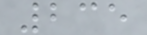235
